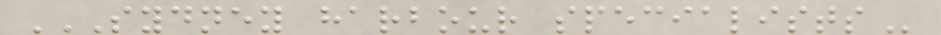SYDNEY HARBOUR SPECIALISTS
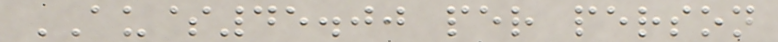AU$45.00 per person
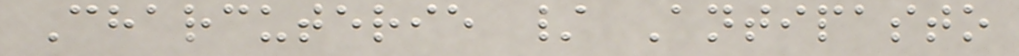Charcuterie / Antipasto
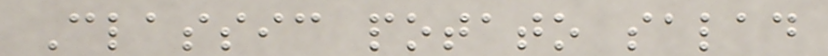Classic potato salad
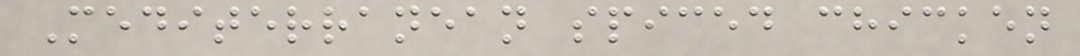Mediterranean spiced chicken
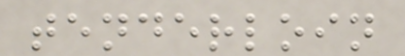tenderloin
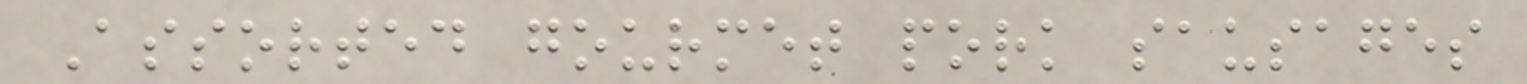Assorted gourmet pork sausages
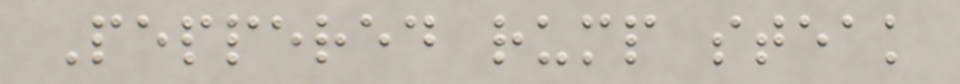Peppered rump steak
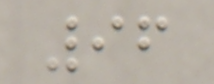96
